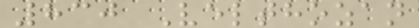830 Velthozan
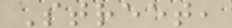Street,
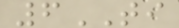6TI
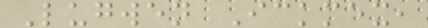Lugwen Ickmex,
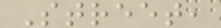Street,
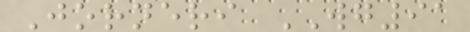Jorneri WG91
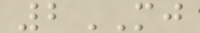2MJ
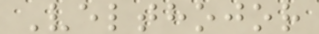Velthojor
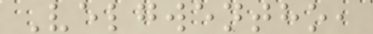Velgwentho,
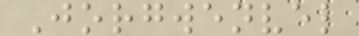Jorgwenvel
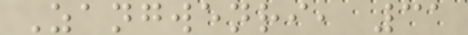Zangwenri, 31
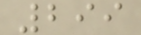299
